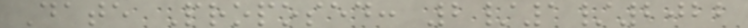Date Proposed: 2/1/2022
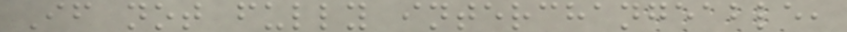If not fully interchangeable,
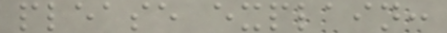please explain:
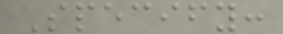Specify:
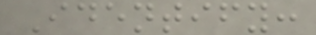Identify:
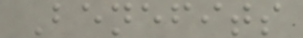Benefits
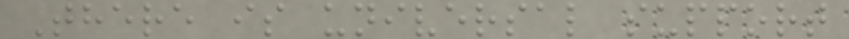There is universal support
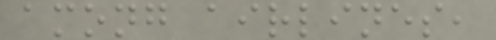among airlines,
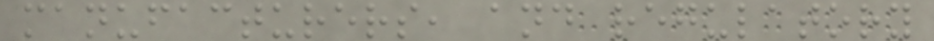manufacturers, and regulatory
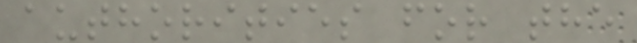authorities for the
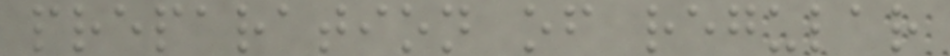preparation of regular
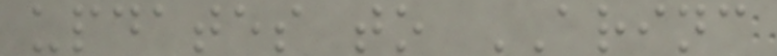updates to ARINC
